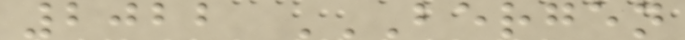2022 BERGEN
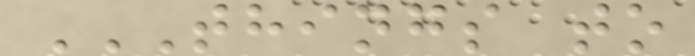THINGS TO
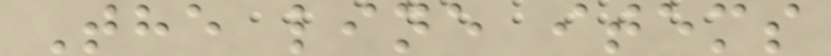The line items
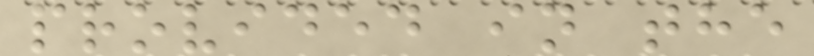provided in the
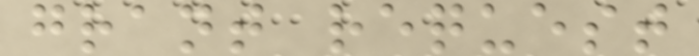grant request
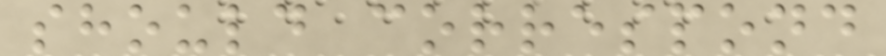should correspond
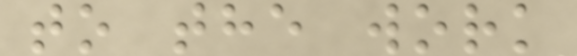to the work
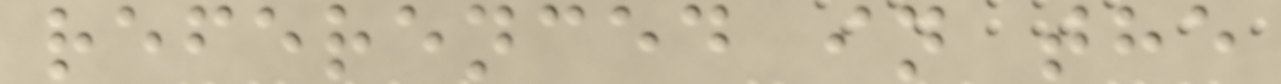referenced in the
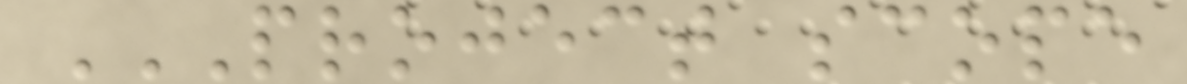PROJECT SCOPE
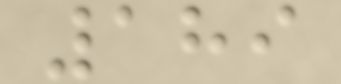189
